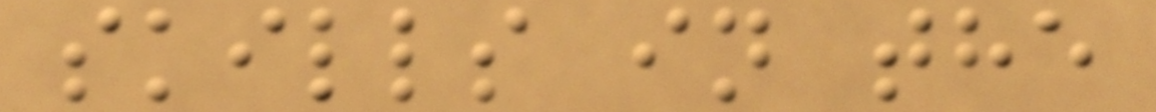skills in the
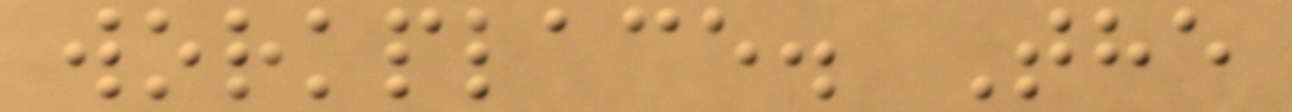workplace. The
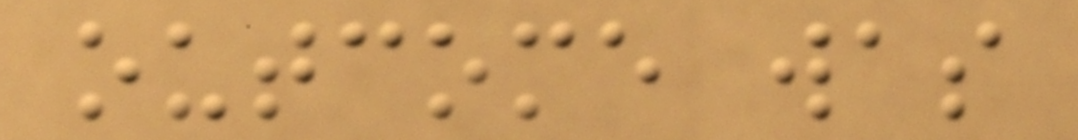outcome was
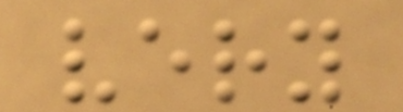very
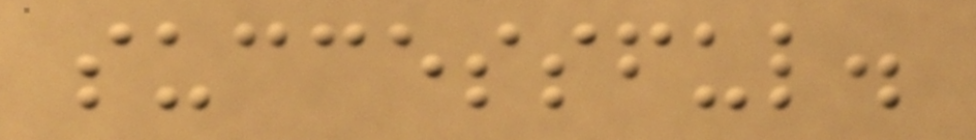successful.
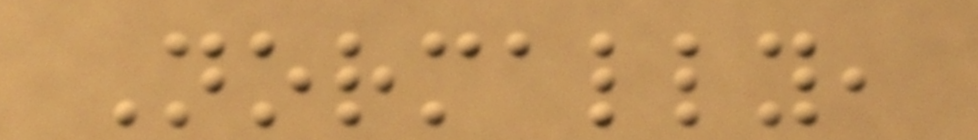Normally,
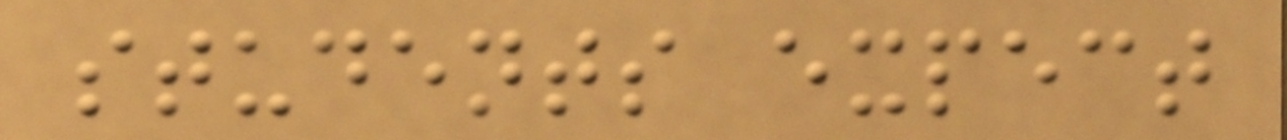students expect
